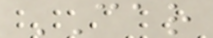CAR
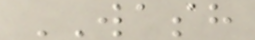WASH
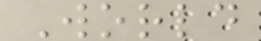World
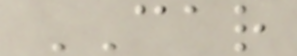CAR
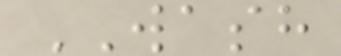WASH
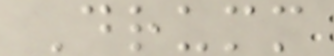Drumm
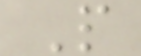P
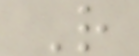R
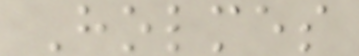Holmes
